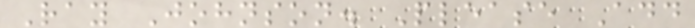Ray Johnson. Please Add
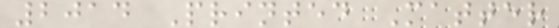2014 Printed Matter
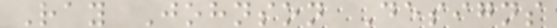Ray Johnson Designs
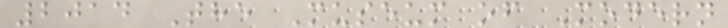2014 The Museum of Modern
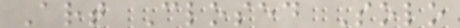Art Closed Solo
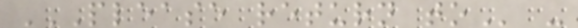PLEASE RETURN TO -
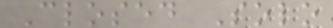Closed Solo
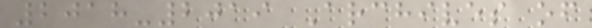2018-2019 Archives of
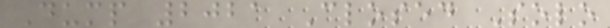Dump 2021 Closed Solo
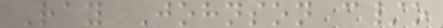Ray Johnson c/o
